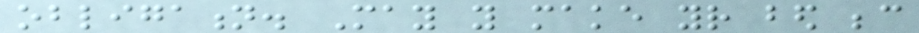obligation. May you make your bed because
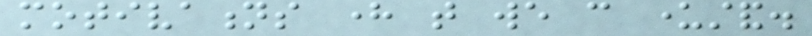motivations here that we can understand.
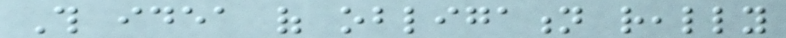This idea of obligation really
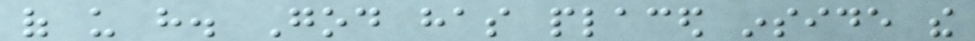of us have. God has placed inside the
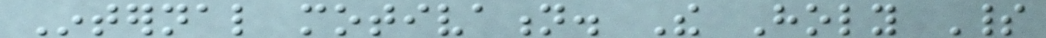Internal motivation. The Holy Spirit
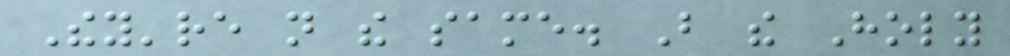They're not the same. But the Holy
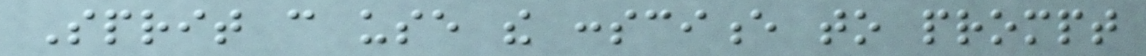Sprit can use the conscience to prompt
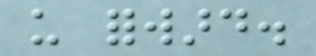us forward.
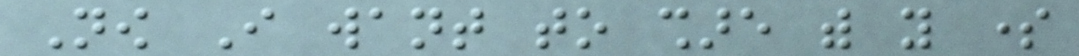Now I want to share with you some
